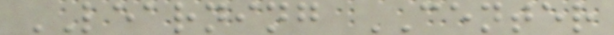LEARNING CENTER
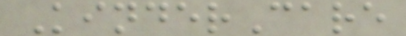KinderCare
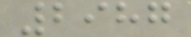2987
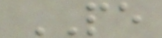PE
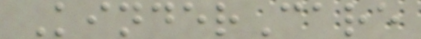KinderCare
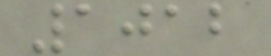1012
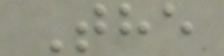The
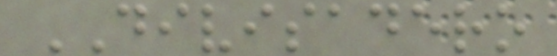DIVISADERO
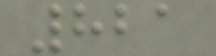821
